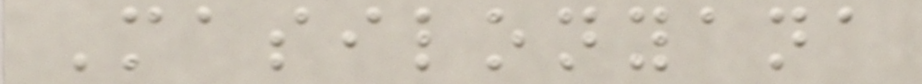Masilonyana
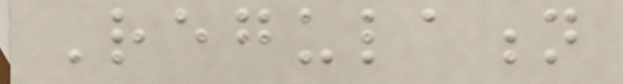Regulation
